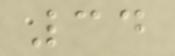34
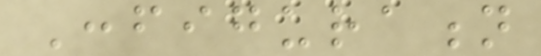Configuration
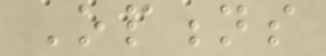Options
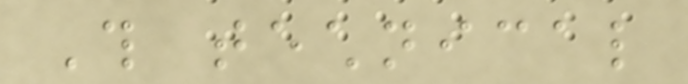This technical
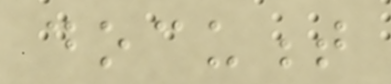document
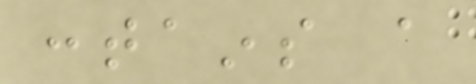contains a
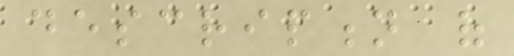description of
